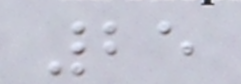25
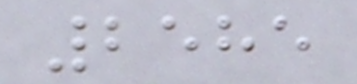2585
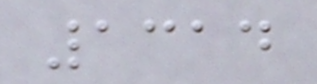1314
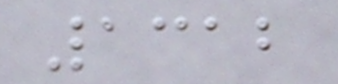1312
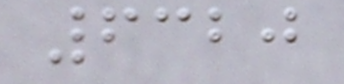6320
